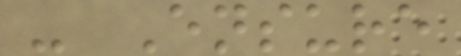- Ensure
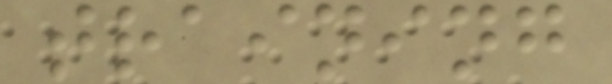training
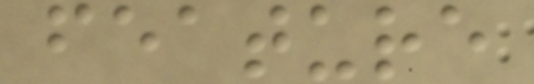feature
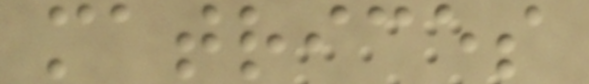matrices
